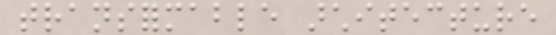transformable architecture
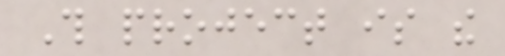This project is the
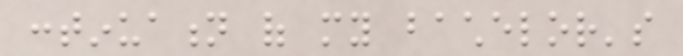continuation of my bachelor's
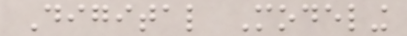Digital Modeling
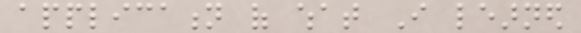application of what I learned
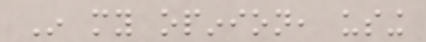In my opinion, using
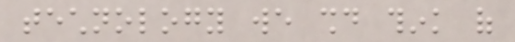technology we should think of
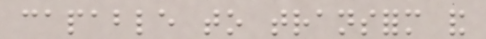capable to transform and
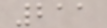211
